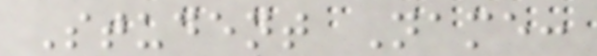Student Name:
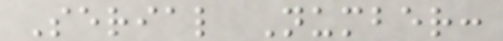Serial Number:
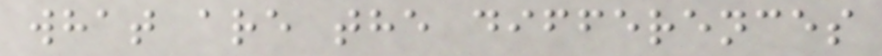what are the differences
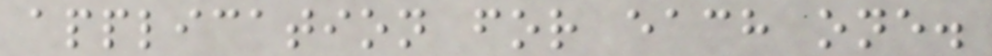application for each one.
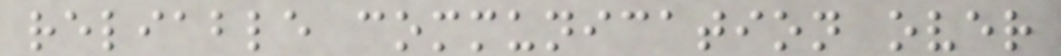reliable communication over
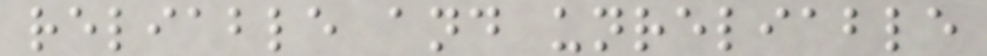reliable and unreliable
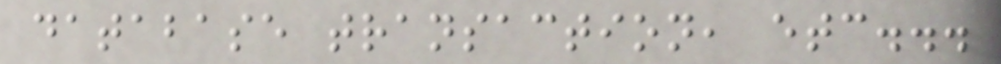database transaction, etc...
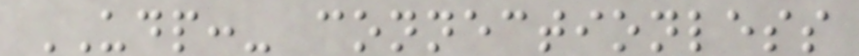UDP:- connectionless
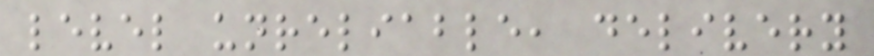level unreliable, delivery
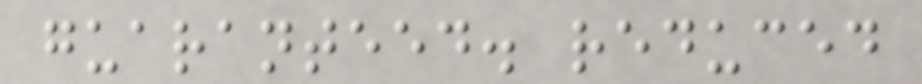guaranteed. reduced
